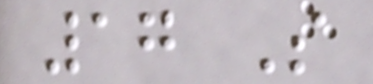17 S
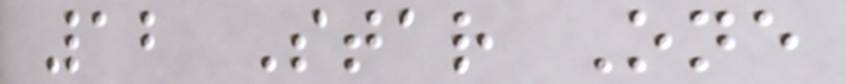12 Star One
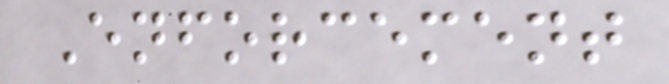Enforcement
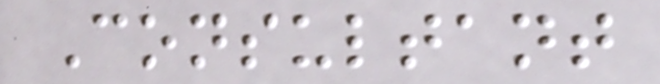Consultant
